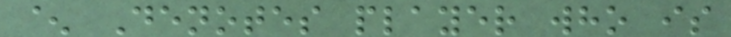^ Denotes player who is
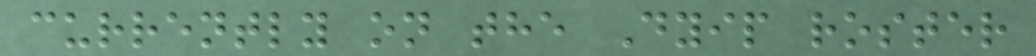currently on the Dyip roster
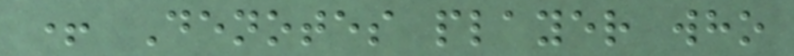+ Denotes player who
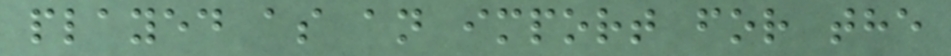played as an import for the
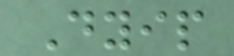Dyip
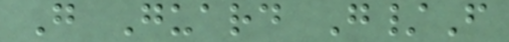G Guard G/F
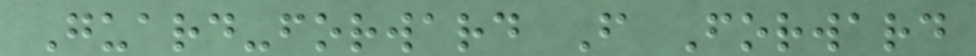Guard-forward F Forward
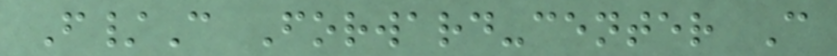F/C Forward-center C
